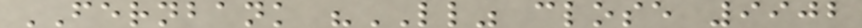FERNBANK "LL" close 9902
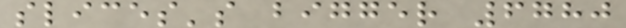slices's bigger 6780
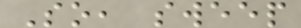So, sweep
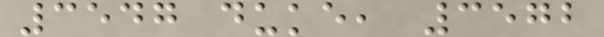3547 duke, 3572
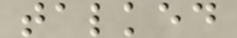talked
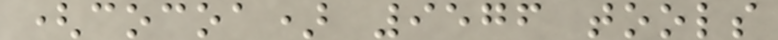(cocoa) 9576 tools
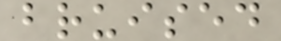bruised
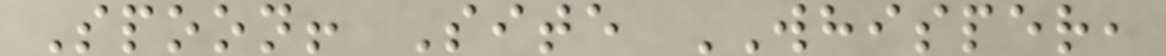Spoon! Site WHISPER,
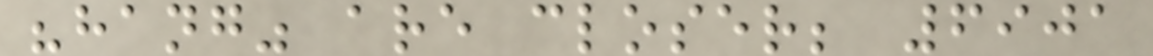"hang" are closer; 6901
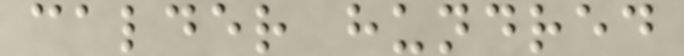calder hundred
